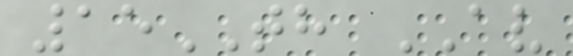15TH AV
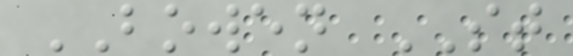BOWEN ST
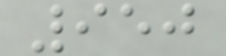950
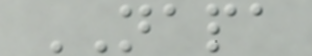NAPA
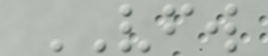VFW
